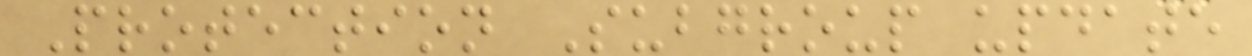Protection Subgroup update
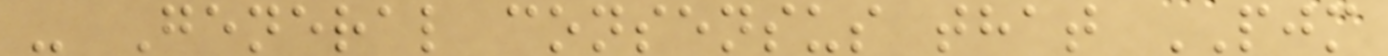- General consensus that PJM
